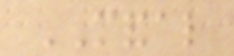MANDAL
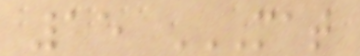15 MAT
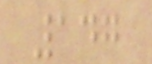147
